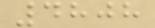4808
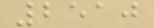2510
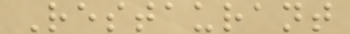Restaurant
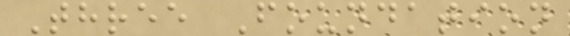Three Foundation
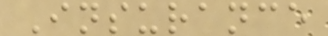Insurance
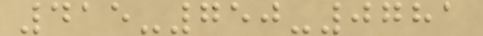415-750-0781
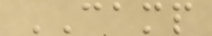CAMP
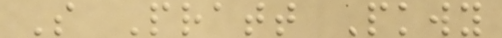S Pratt Pkwy
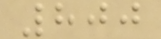800
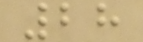28
